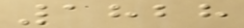1828
